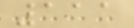111
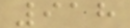918
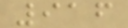916
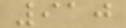910
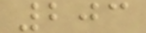203
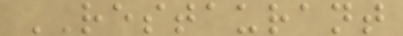RESTAURANT
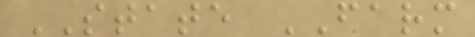STATE FARM
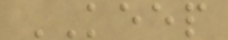KEEP
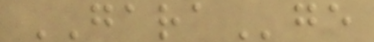GARAge
